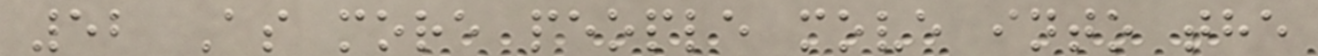52 As more people move into the
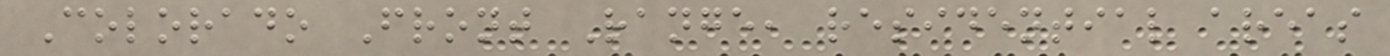Colorado Front Range, residential areas
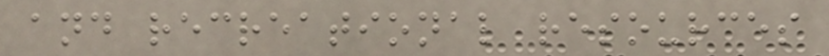and recreational resources
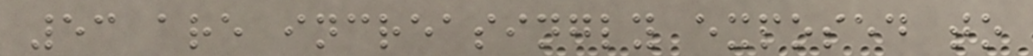53 are increasingly exposed to
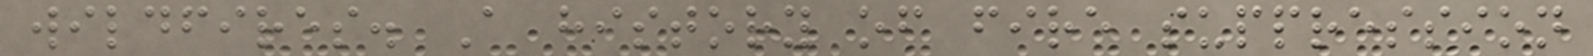wildfires. A history of fire suppression
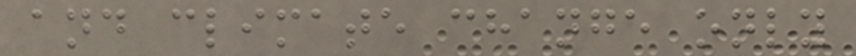and climate change only
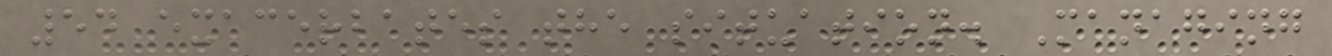54 exacerbates the situation. Managing
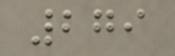279
